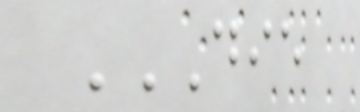DIE
